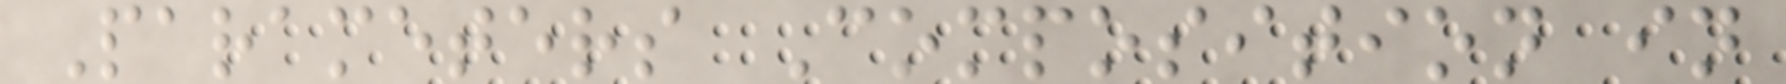Parameters Composition in
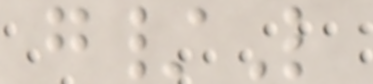g/L
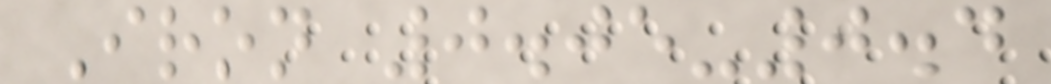Iron 0.05-0.4
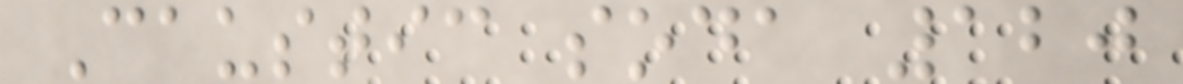Caustic soda 120
